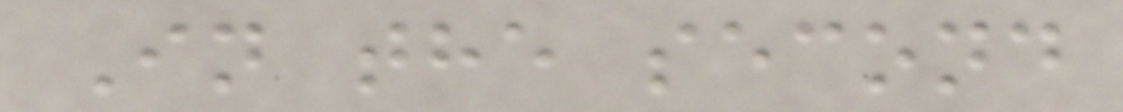In the second
